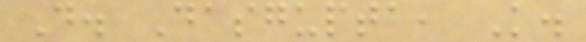D. Dasgupta, K.
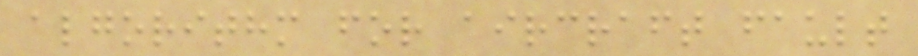algorithm for aircraft fault
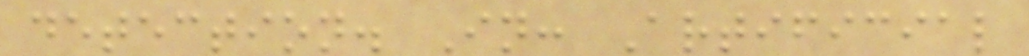detection. In: Artificial
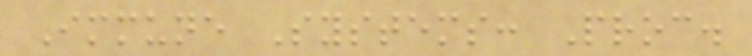Immune Systems: Proc.
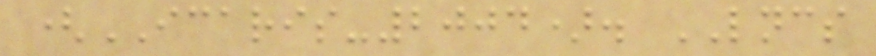(ICARIS-2004). LNCS
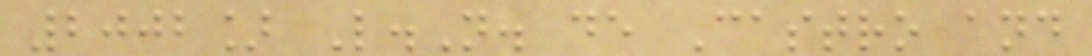2002] L.N. de Castro and
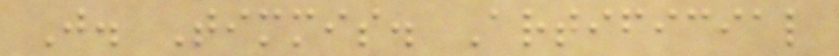J. Timmis. Artificial
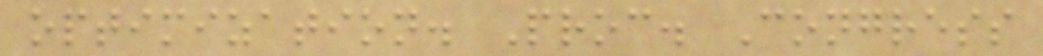optimization. Proc. Congress
